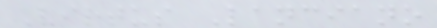Virtus Lanciano
